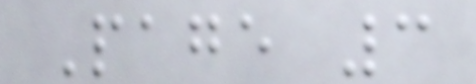Page 3
